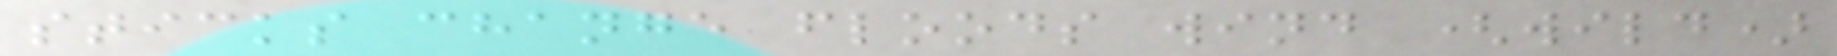sticks change floods wind (wild)
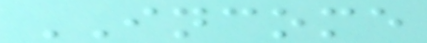INCOME
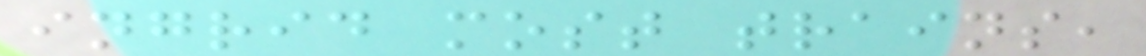ingrid most trains,
